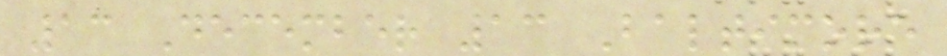13 December 13 Baltimore
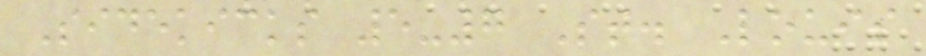Sidekicks 5-7 St. Louis
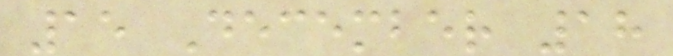15 December 18
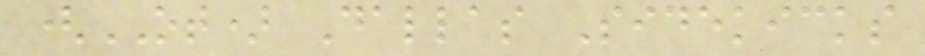(OT) Dallas Sidekicks
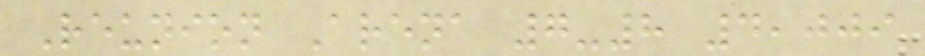Reunion Arena 7-8 4,009
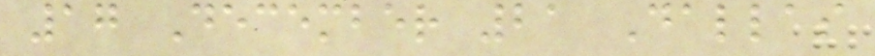17 December 21 Dallas
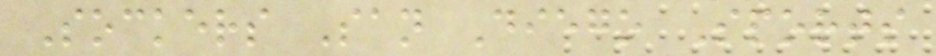Sockers San Diego Sports
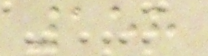158
